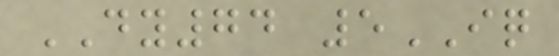DY74 5IQ
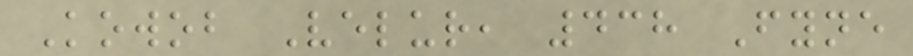Kowob Velur, 438 Fyne
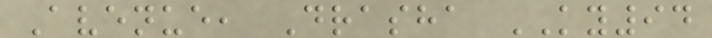Avenue, Drasha KY94
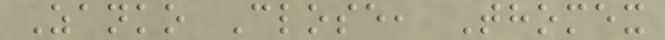Zanko Close, Thomex
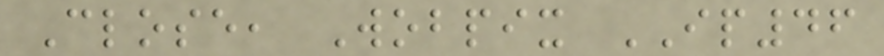Close, Wobpix IP46
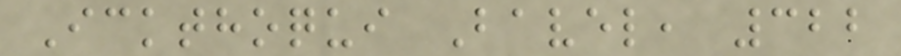Ickthoqui Bavel, 322
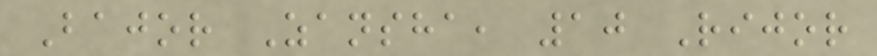Bajor Zansha, 10 Rijor
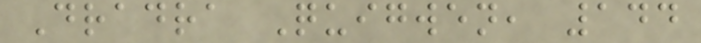Dradra Quigwen, 144
